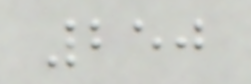250
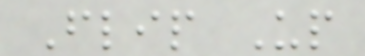Flip Up
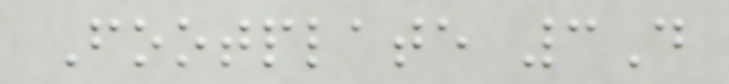Footplate 3D
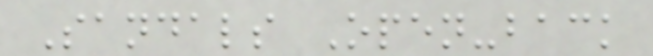Sandals Open-back
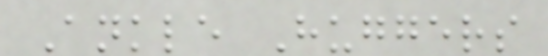Ankle Huggers
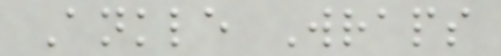Ankle Wraps
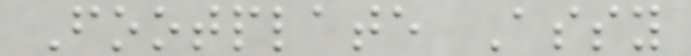Footplate Assy
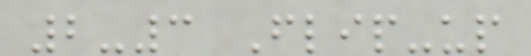2-3 Flip-up
